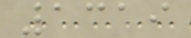1319
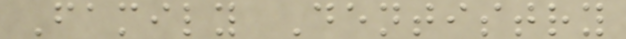Family Dentistry
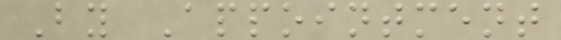By Appointment
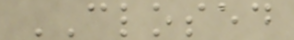CLOSED
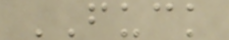FUCK
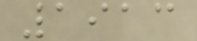1913
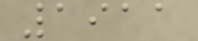1911
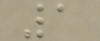1
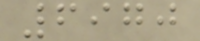6970
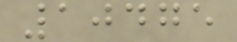10475
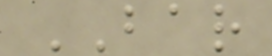BAR
